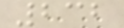232
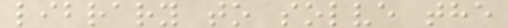library to solve the
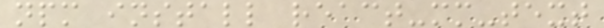npm install react-mm-text
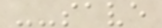--save
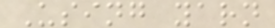Using yarn
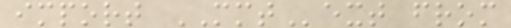import MMText from
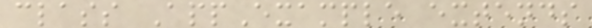class AppExample extends
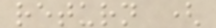return (
